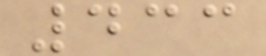433
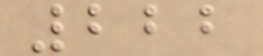222
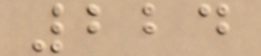224
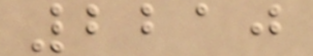2210
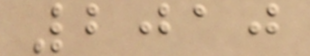2010
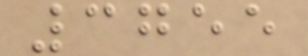3755
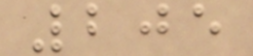205
